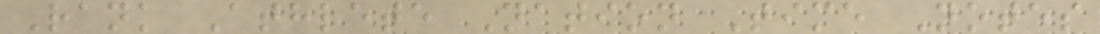Rank Athlete Nation Time Notes
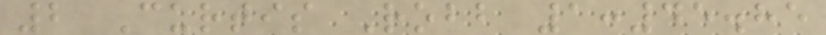2 Curtis Robb 1:45.85
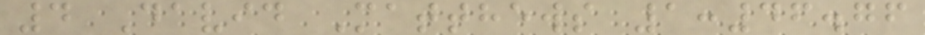4 David Matthews 1:46.76
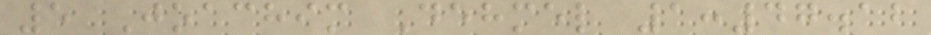5 Joachim Dehmel 1:47.12
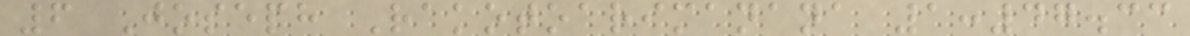6 Joseph Rakotoarimanana 1:47.33
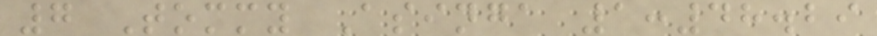7 Tommy Asinga 1:48.29
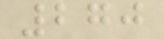270
